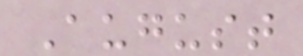August
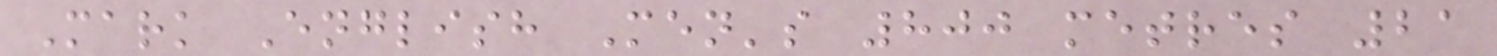Mark English Men's 800 metres 21
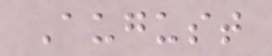August
